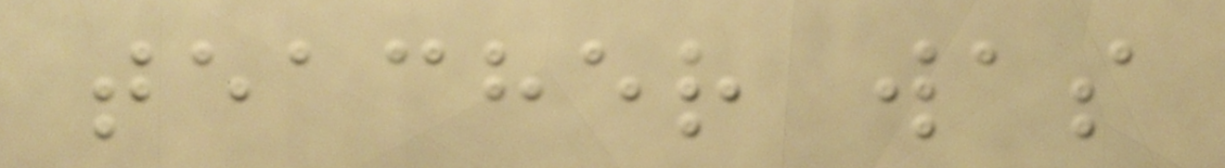teacher was
